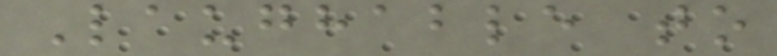Laughable to
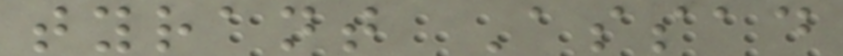tyrant Assad
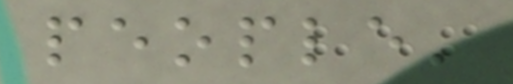people'
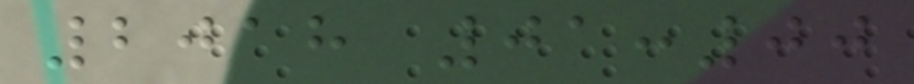2018 01:00
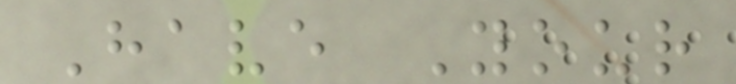Have Your
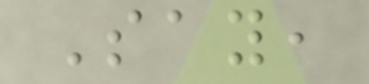Say,
